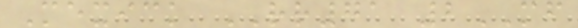Mexick RR71 2MF
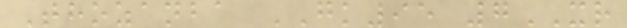Thozanba GK95 7XR
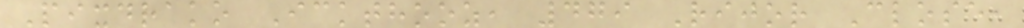Pixdrako Ickthooz, 479 Rijor Close,
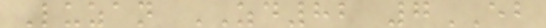Luzan ZD82 7EB
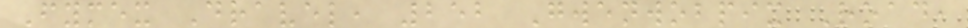Fymex Dravel, 252 Gwenwobpix Road,
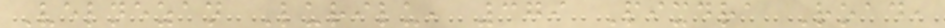Velnezan Lurilu, 379 Pixdra Road,
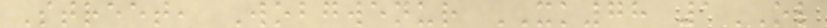Street, Wobgwenur XK78 1OL
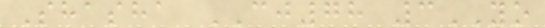Shasha CJ78 3YO
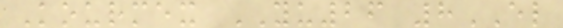Kourmex YU26 8EL
